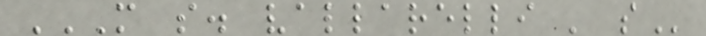M S. VALLARELLI ' S
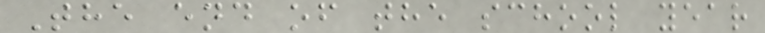The end of the school year
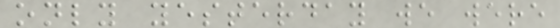only yesterday we were
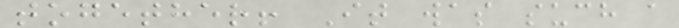together! It was such a
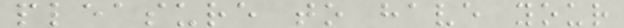pleasure to have your
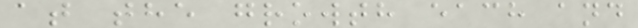at the growth each and
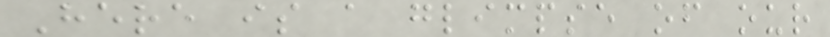Here is a glimpse of our
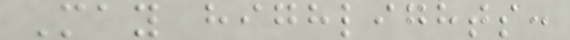May highlights:
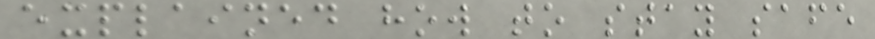explained how to stay safe
